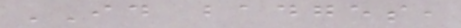ID badges,
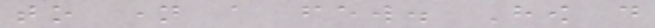to name a few. How do
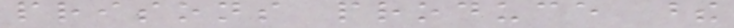prisons produce these
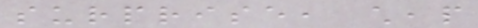surprise, cheap
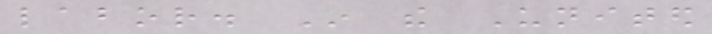labor. In the United
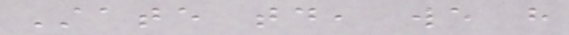State today, we have
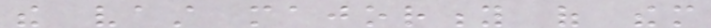the vast majority of them
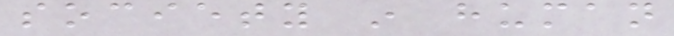society in human
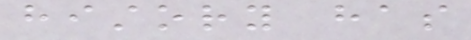history has
